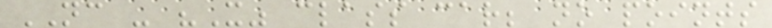NC - "X" class car; no points
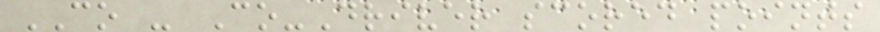CO - Co-Driver scored points
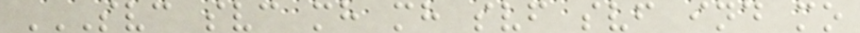SVC SVC MH MH SVF SVF IND MO
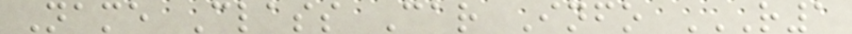Name Class Car Info R1
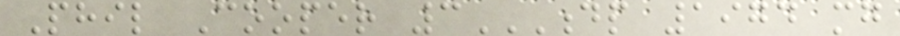Phil Cooper 3DP 1974 MG
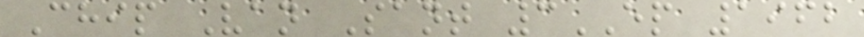Chip Van Sant 3EP 1962
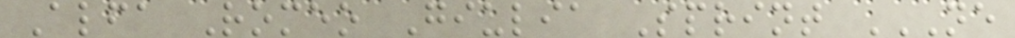Alfa Romeo Giulia Sprint NE
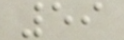59
